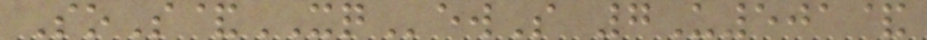SoS&XQewS 7U501&
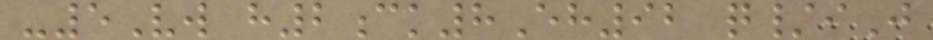-5Vw h2ck8Eh92 q/iJ
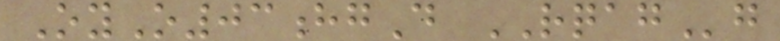OyO03hgD RQAGg
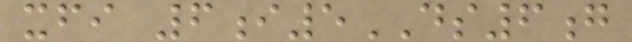xfi 6i5DS6g
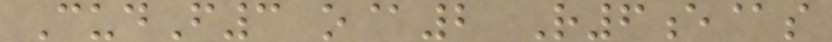CudF3 o@2 R6e@s
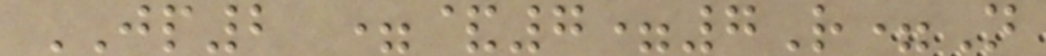JP2 =&7=7R=N
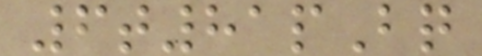6t81pBq
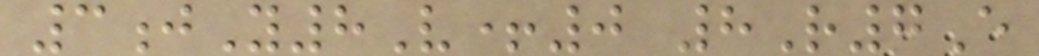3jY8V+0 8R7E
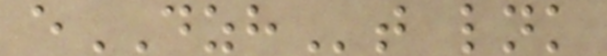eDZHt lnk
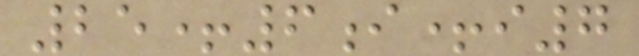25+6i+i7
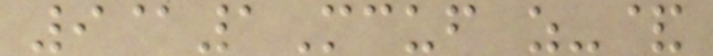9@1Mcuf z-&
